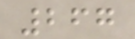267
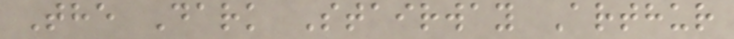The Dark Stairway Arthur
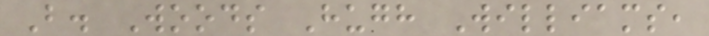B. Woods Hugh Williams,
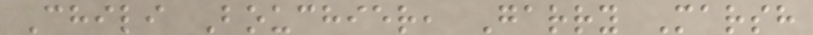Chili Bouchier, Garry Marsh
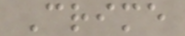Crime
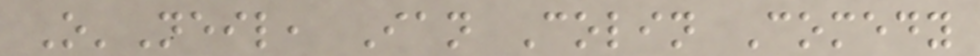O'Neil, Ian Colin Comedy
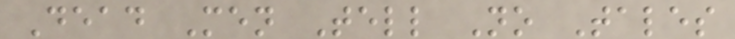Dead Men Tell No Tales
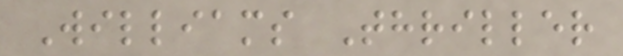Williams Thriller
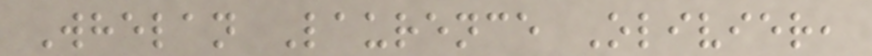Whelan Laurence Olivier,
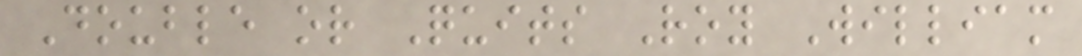Double or Quits Roy William
